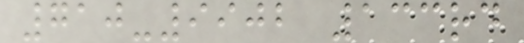710-9902 133rd
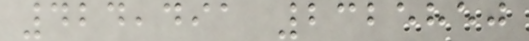424,491 2325850
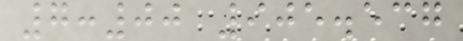7:00 905.537
